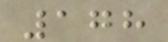178
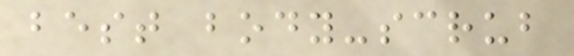best body-scrub
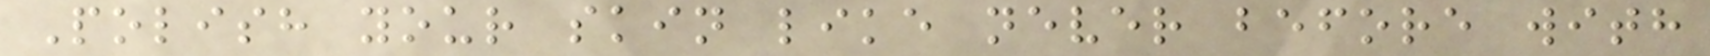Polish your skin like never before with
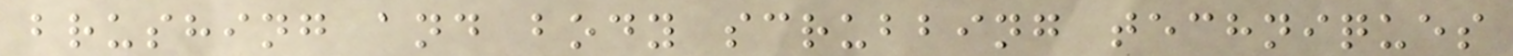brushing and body scrubbing techniques
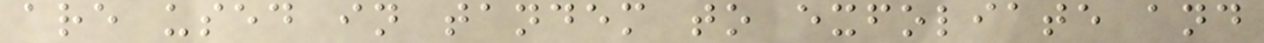are used in tandem to exfoliate and
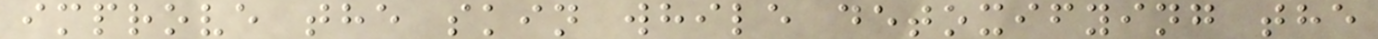improve the skin while detoxifying the
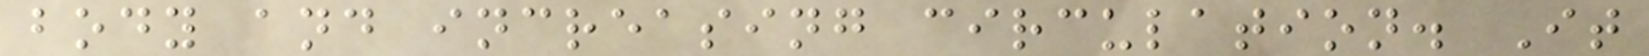body and increasing circulation. It
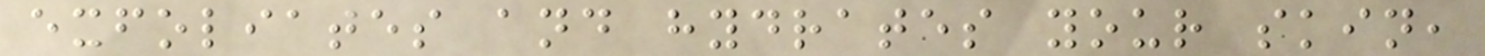exfoliates and hydrates your skin,
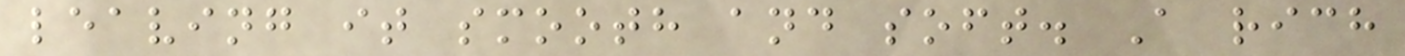leaving it smooth and soft. A rich
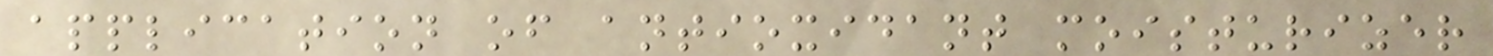application of antioxidant moisturizer
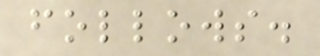follows.
